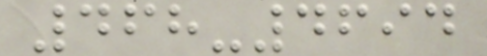468-4694
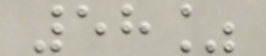58%
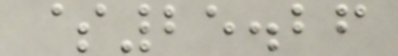$25.26
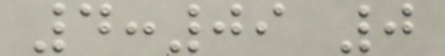4:09 0
